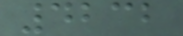4232
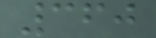360
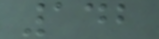142
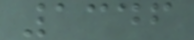1346
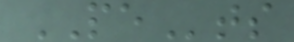PEts
